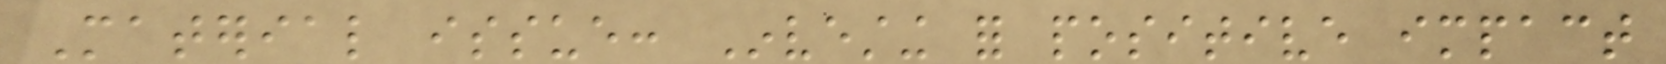Material issue: Investing for positive impact
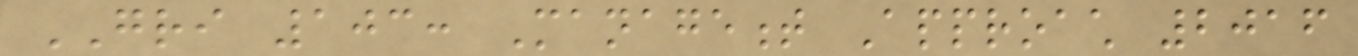GRI 103: Management Approach 2016
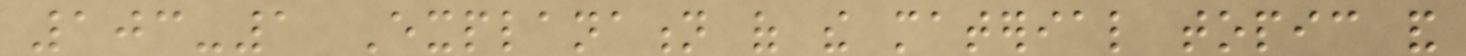103-1 Explanation of the material topic and
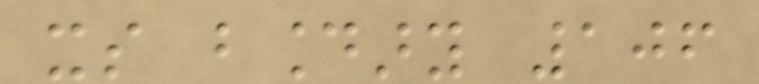its boundary 106
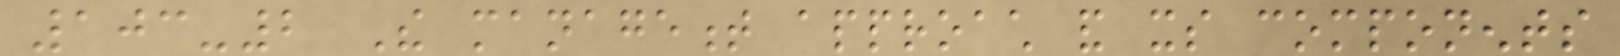103-2 The management approach and its components
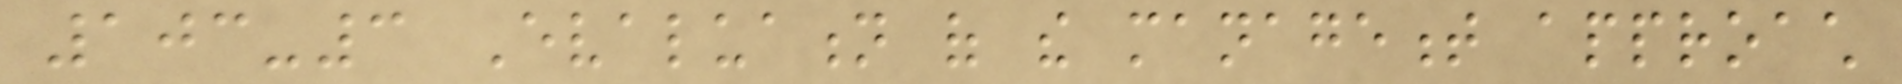103-3 Evaluation of the management approach
